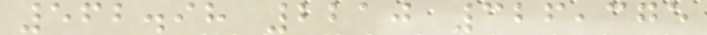562.98 2210 326,375
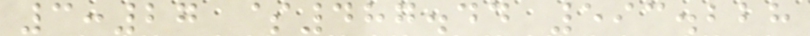3:27 $487.44 593.228
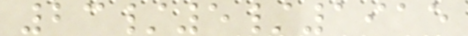23/5/1915
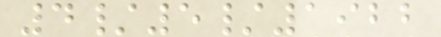4/5/1922
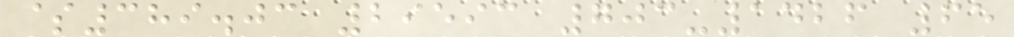$389.03 29593 703-1426 65
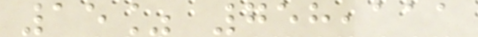15% 758,111
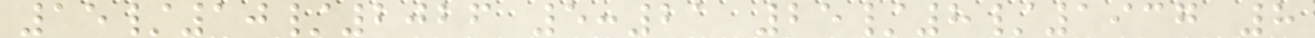15/10/2026 5:21 25/8/1937 8
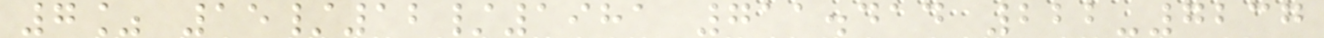7% 15/12/1981 711.414 222-7237
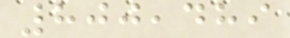800,489
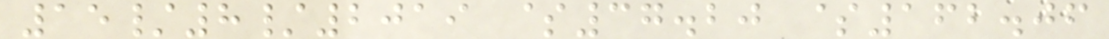15/8/2019 $37.20 $162.06
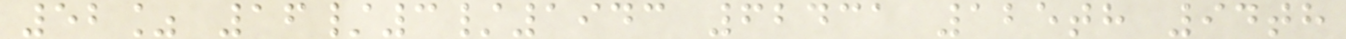52% 16/3/1943 62431 125th 94th
